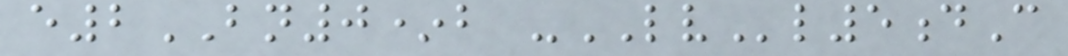e2BN0*b -LVl5dC
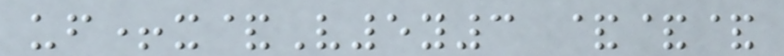uf+x&V5y3 &&&
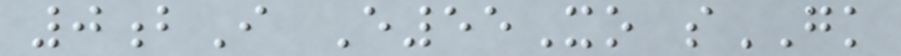0bI E55Xo sGK
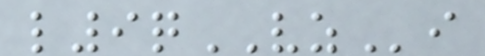l9qVZi
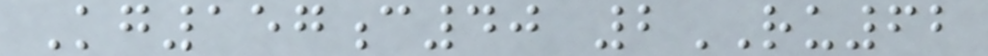Kg157c40 2RU62
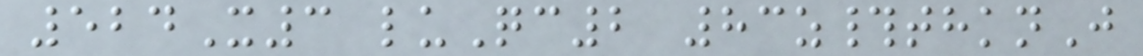524X3 luQc2 83z#thknJ
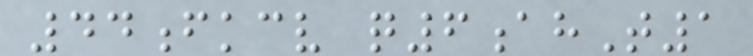44fkcv q6ahT1
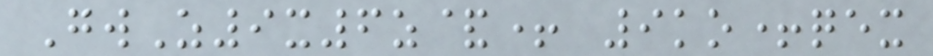GwZ9x6z&+ 9ko+qex
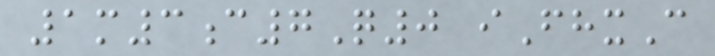1m3c7Q0 iFhxC
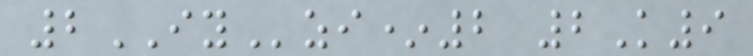2IYzi*2 2K9
